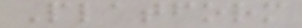Platform
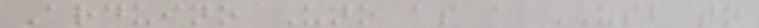Arduino Uno as a USB to
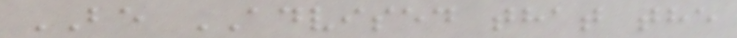BE ADVISED that the
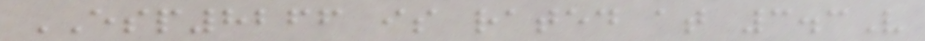ESP8266 is rated at 3.3V
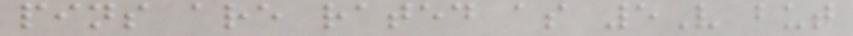pins are rated as 5V but
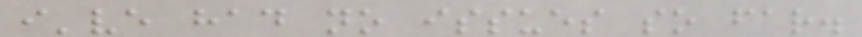i've had no issues so far.
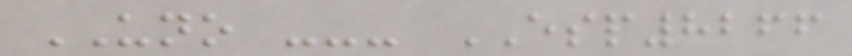UNO --- ESP8266
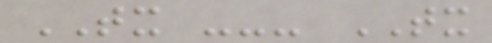TX --- TX
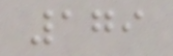179
